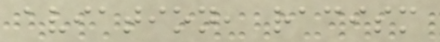aviation, racism
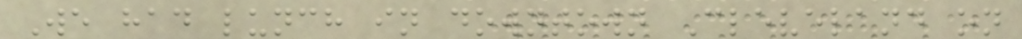We had lunch in downtown Cleveland on
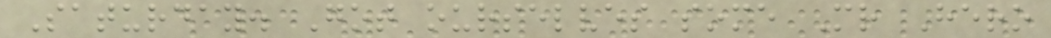Saturday. Got ourselves some Mr Hero
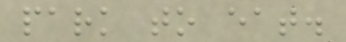park to eat.
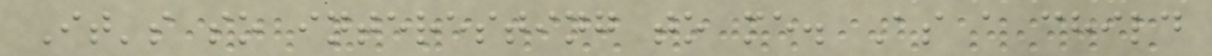It's so interesting to me. As a child
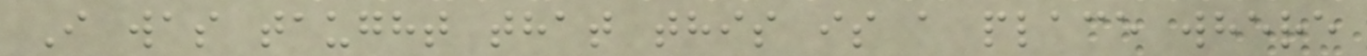I was taught that this is a place where
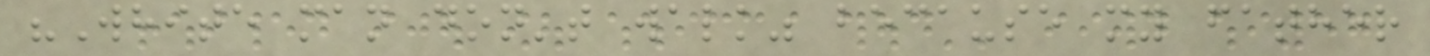"White man don't walk" because my father
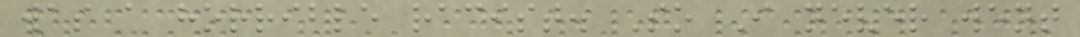was a horrible racist. So I never went
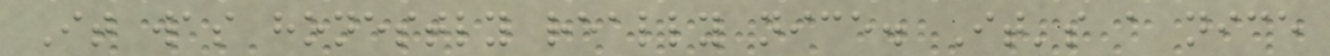It was honestly really nice. It's a nice
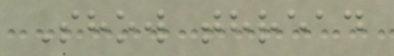Show thread
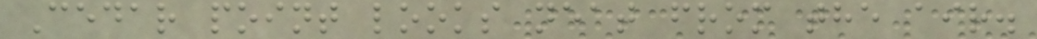Cedar point looks neat from the air.
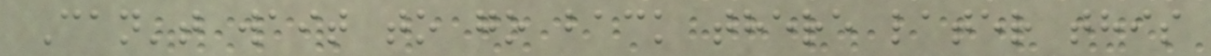Can't wait to go back there later this
